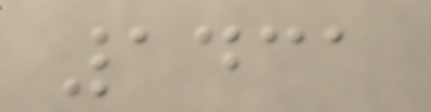1431
